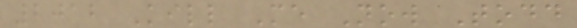2012 Kill Me Now Todd
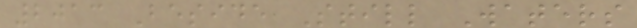2013 Beside Still Waters
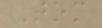Tom
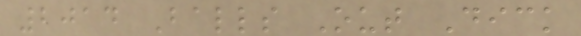2014 Balls Out Dick
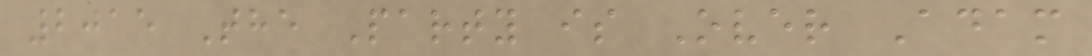2015 The Party is Over Adam
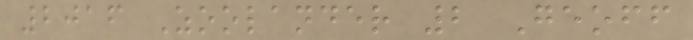2016 Zoolander 2 Geoff
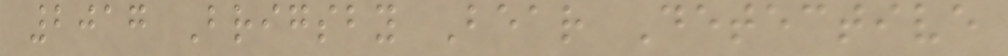2017 Brigsby Bear Detective
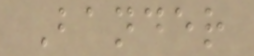Bander
